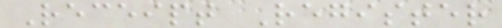Receipt Register
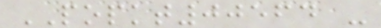POPKT00564 -
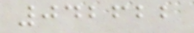042622
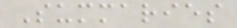Summaries
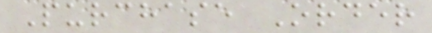Purchase Order
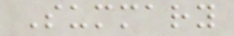Summary
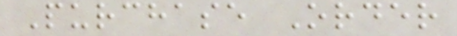Purchase Order
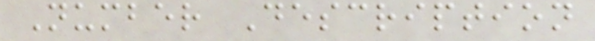Number Description
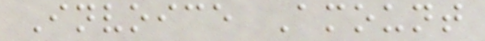Invoice Amount
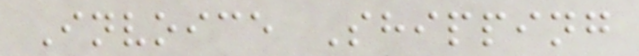Invoice Shipping
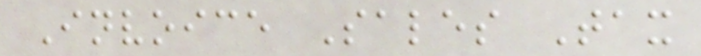Invoice Sales Tax
